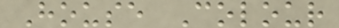House Colour
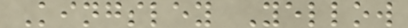Kingsley Yellow
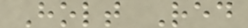Holt Red
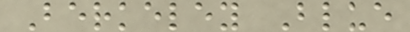Berkeley Blue
